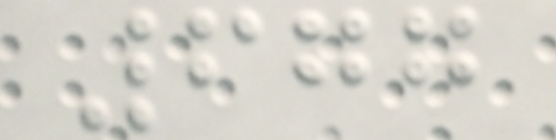677
